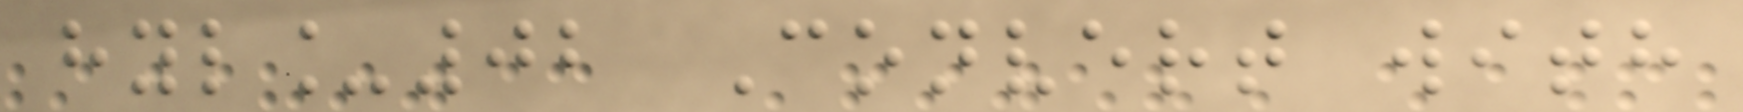hyl_02 Convert with
